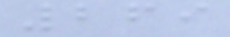269
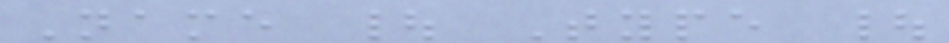Name | Type |
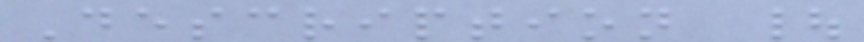Description |
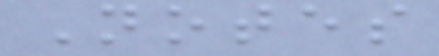Notes
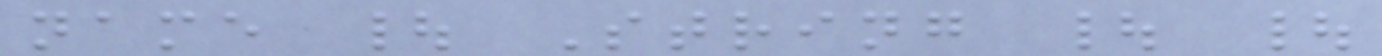name | String | |
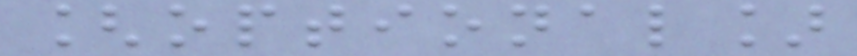[optional]
